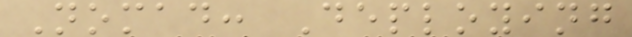Nomad: Deploying
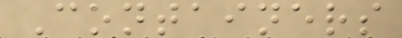Containers
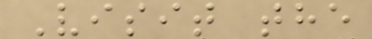Visit the
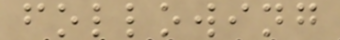following
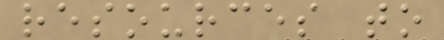resources to
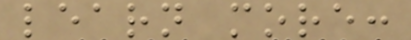learn more:
